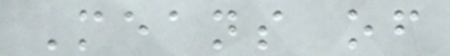Means of
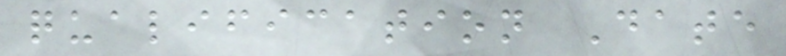qualification Date
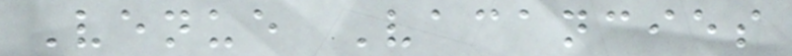Venue Vacancies
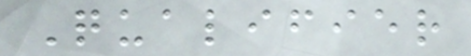Qualifier
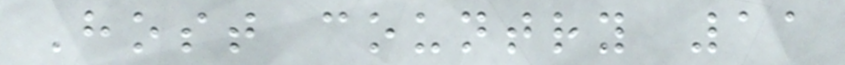Host country 11
